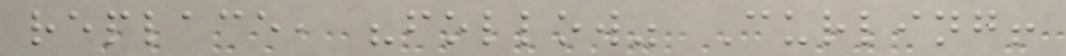replace, "follow" Curling!
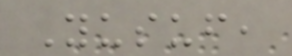Yusuf,
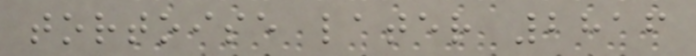tortoise later 2816
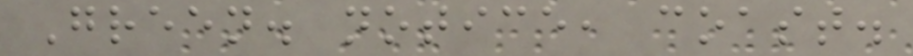Green. notice, coast.
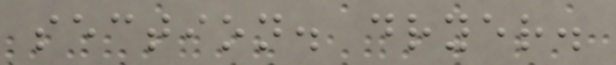section. dryer.
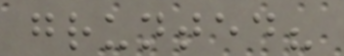grunted?
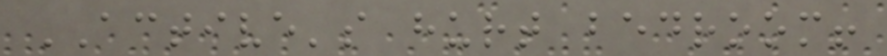ACTIVE's hurt bedroom!
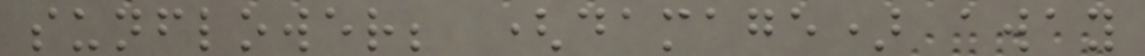sunflower; (damage) away
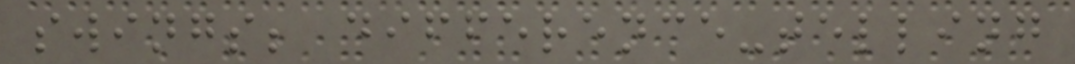swings; difference-telling
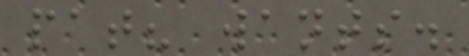pat? wants.
